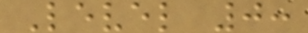Level 0:
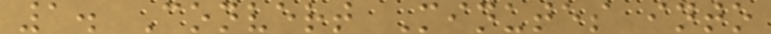1. Convert Minutes into
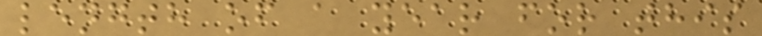length of a year for this
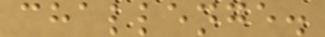challenge.
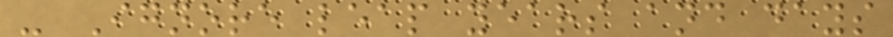- Ignore leap years and days
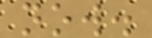now.
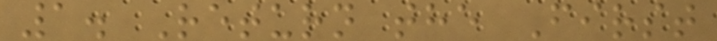1. Return the First
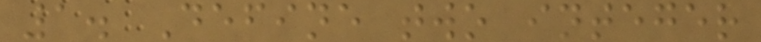1. Define two integer
